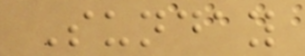Sunday
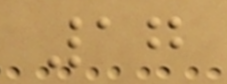17
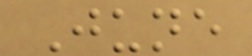June
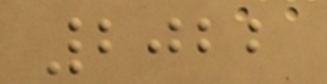2022
